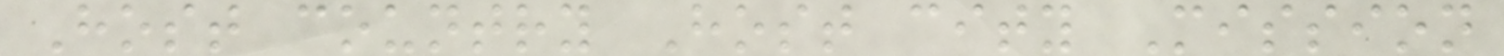Host country Host city Mission
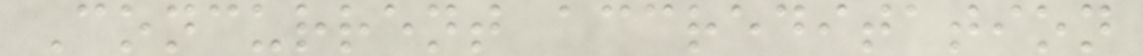Concurrent accreditation
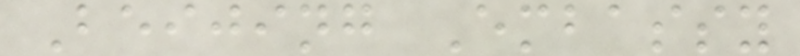Beijing Embassy
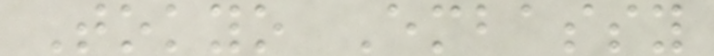Tokyo Embassy
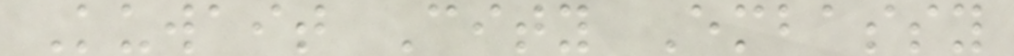Kuwait City Embassy
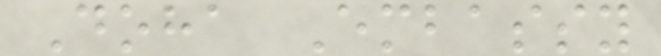Doha Embassy
